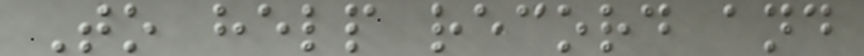To help record and
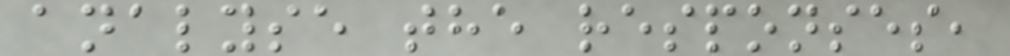analyse the responses,
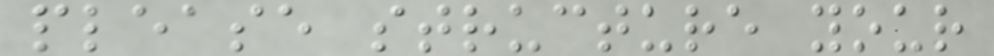please structure your
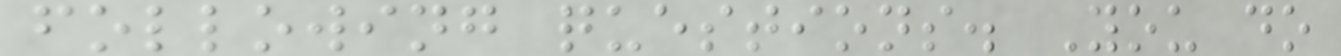following questions. You do
